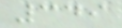349
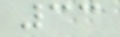33
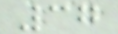37
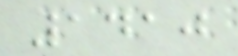1410
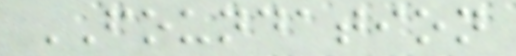FOUNDATION
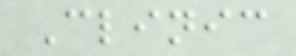Clinic
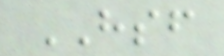HSF
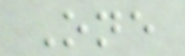One
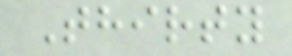Thirty
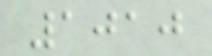1010
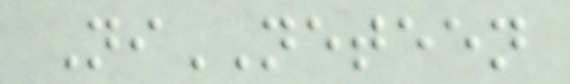NiNETEEN
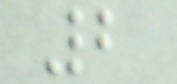2
